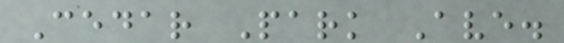Cedar Park Ave.
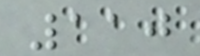110
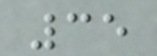35
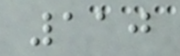110
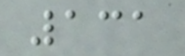131
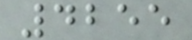4255
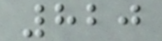820
